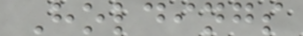Holdings
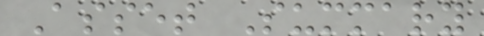Asset Summary
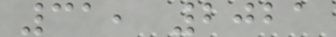31, 2021
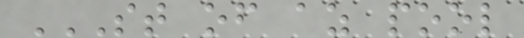ST OF AZ POOL
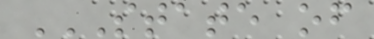STATE OF
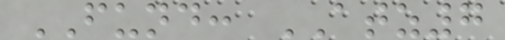FUND: ATZ7
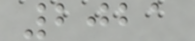2021
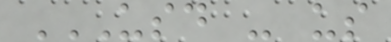USD - US
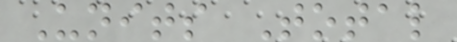Units Total
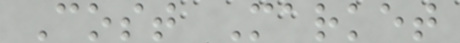Cost Market
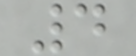4
